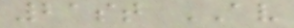21st AV
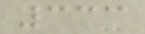333
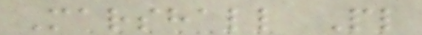Marshall Pl
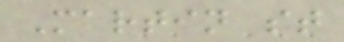Martin st
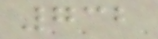732
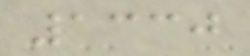1330
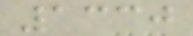1330
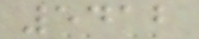5412
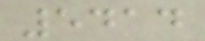5414
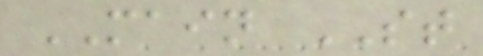MAIN ST
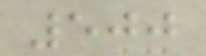500
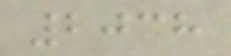2038
